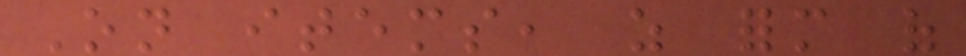On items, as form of
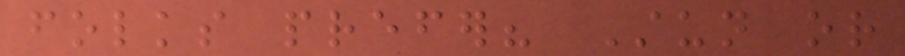folks prefer? Stun or
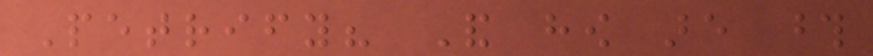Petrify? And how are those
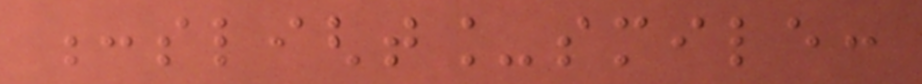:slight_smile:
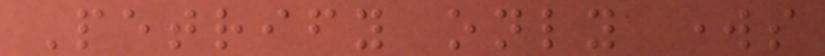Petrify only works
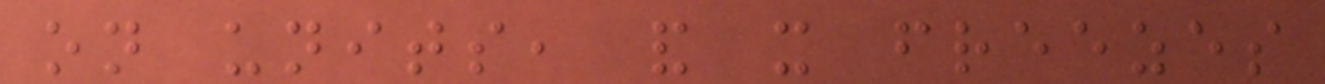on units, and it freezes
